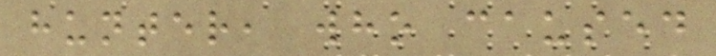hunter, who caused
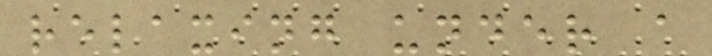relaxing under a
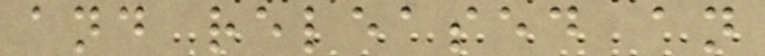and released an
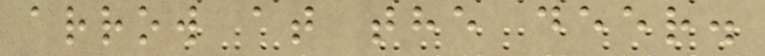arrow at the deer.
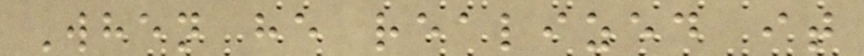When he realized it
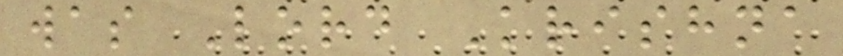was Lord Krishna
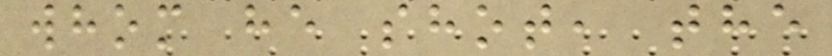whom he shot, the
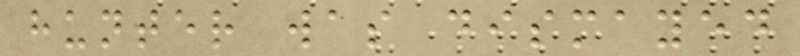hunter was dismayed
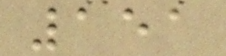151
